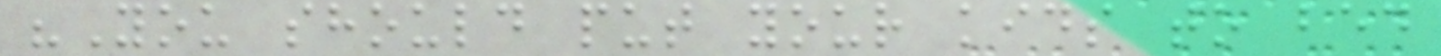"You should put your kids to bed
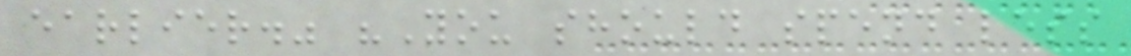earlier." "You should spend less
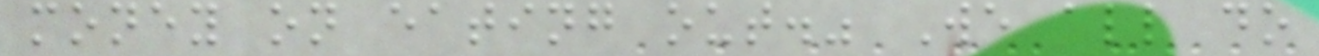money on eating out." We all do
